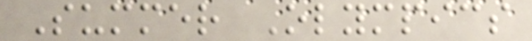Summer Olympics
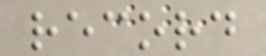record
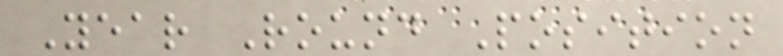Year Round Position
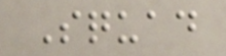Squad
